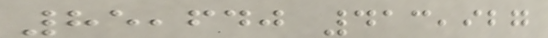85,640 413,927
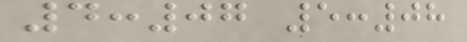4:07 5:08
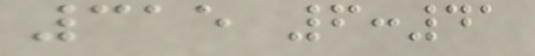315 6:41
